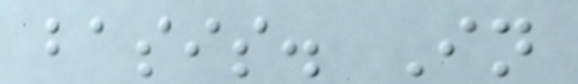basis. In
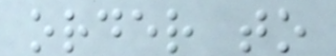order to
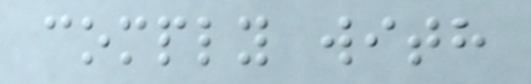comply with
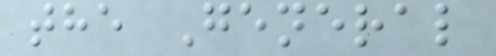the General
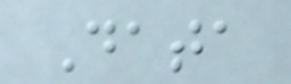Data
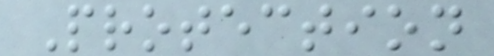Protection
